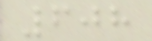608
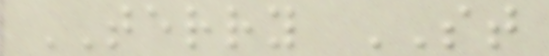TERRY ST
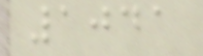1041
